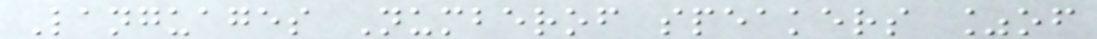Languages Numberof speakers %of
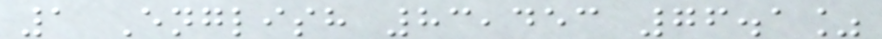1 English 83,453 76.1%
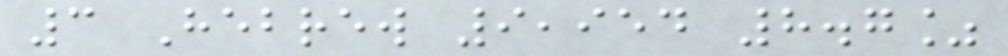3 Hebrew 9,954 8.7%
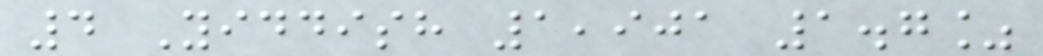4 Yiddish 1,901 1.7%
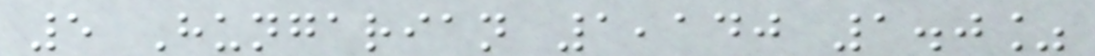5 Hungarian 1,140 1.0%
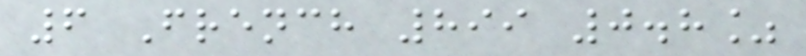6 French 899 0.8%
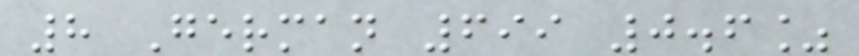8 German 699 0.6%
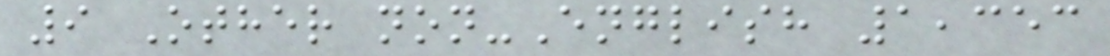9 Other non-English 1,353
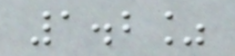1.2%
